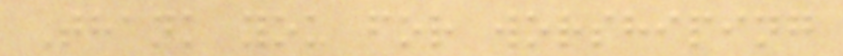Thank you for worshiping
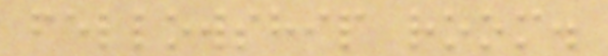fellowship room.
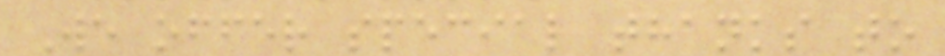We offer special thanks to
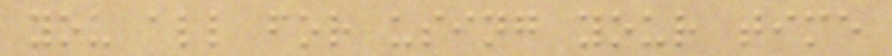you all for using your time
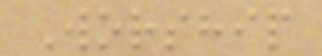Worship
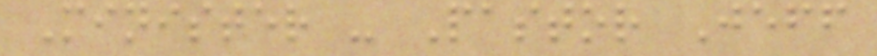Minister - Pastor Jeff
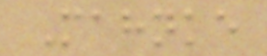Mahnke
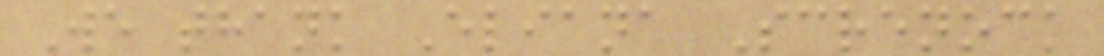We thank Eliana Screnock
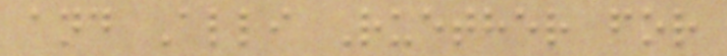and Alli Ruether for
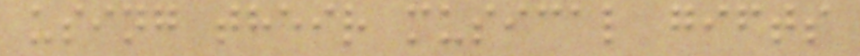using their musical gifts
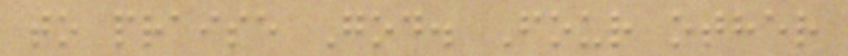to praise God. Four other
